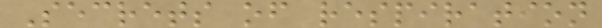Secrets of respiration
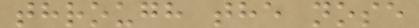through the nose
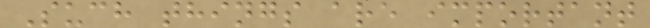Such things are important
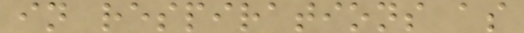in respirations as
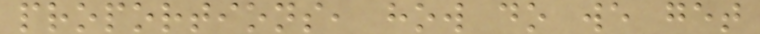proportions, how do we get
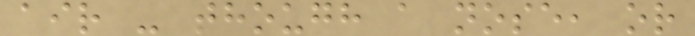air - though a nose, or
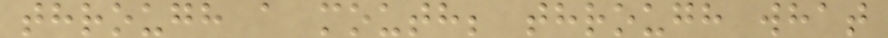through a mouth; through what
